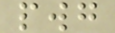pwg
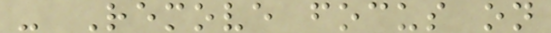- Remove focus on
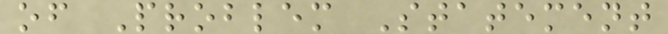of Problem Statement
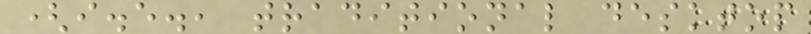(i.e., traditional desktop
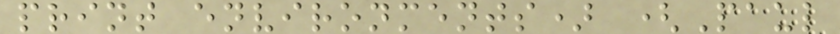print environments) (Paul
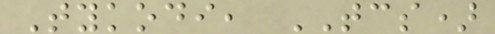Tykodi, TCS)
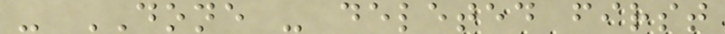- DONE - deleted first
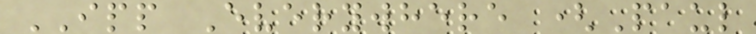IPP Everywhere (Paul
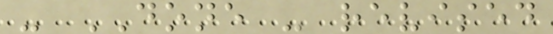- DONE - revised
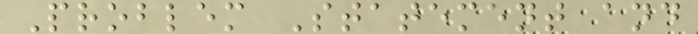Problem Statement and
